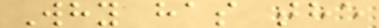Why has the
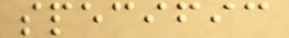specific
